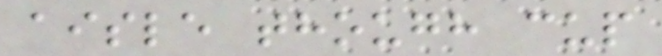aisle though cup
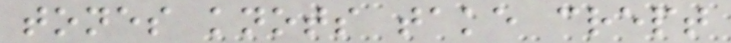tones knots take crept
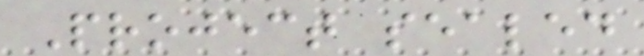Project sealed
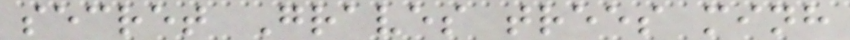secret Graves trees minh
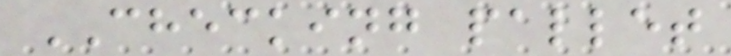CHECKING pallet
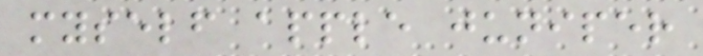myself apple juniper
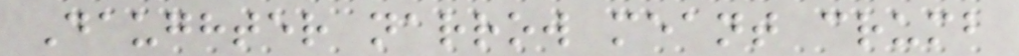Daughter narrow meant crumb
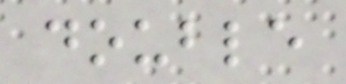double
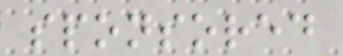sponsored
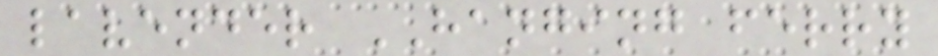lavender HANGING ferry
